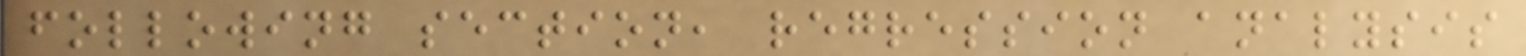following section, regression analysis
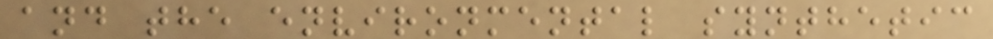and the environmental synthetic
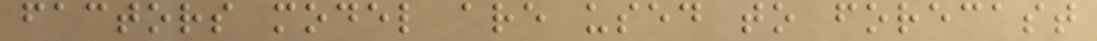factors model are used to forecast
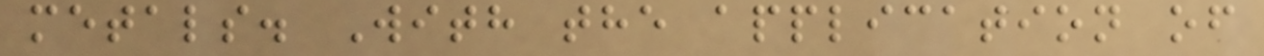metals. With the application of
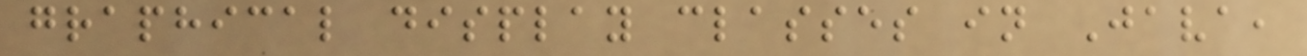graphical display classes in Java,
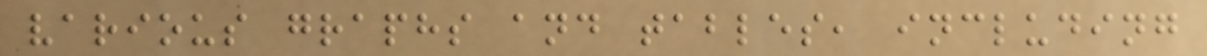various graphs and tables, including
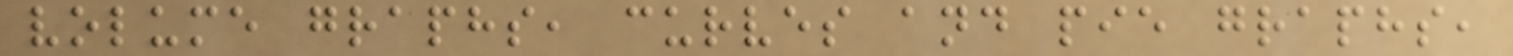volume graphs, curves and pie graphs,
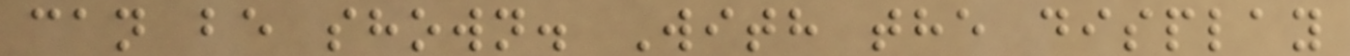can be shown. With the display
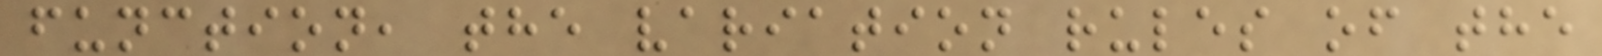function, the variation rules of the
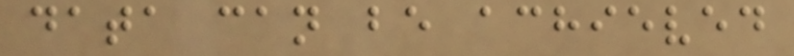data can be achieved
